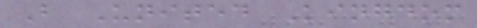B United Kingdom
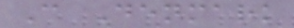C Denmark
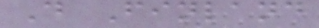D Finland
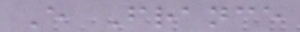E France
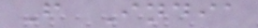F India
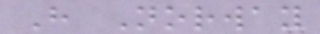H Norway
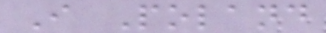I Poland
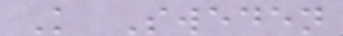K Sweden
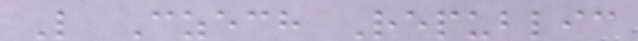L Czech Republic
